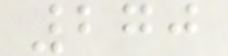270
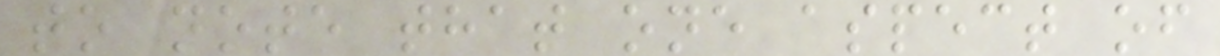to note that one aspect of
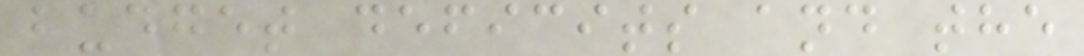budget deficits and the
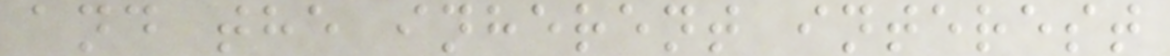and the inherent interest
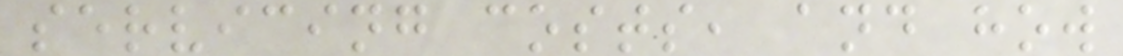servicing costs, and how
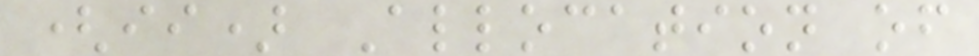(ii) Allocation of
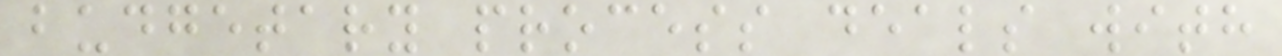budgetary process deals with
